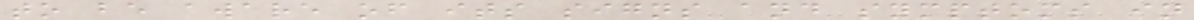to be aware of its signs and symptoms in
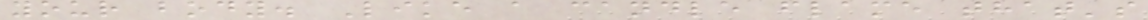your body. Like a candle flame that's
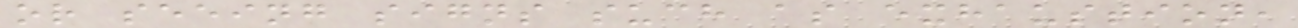or seeing signs such as exhaustion,
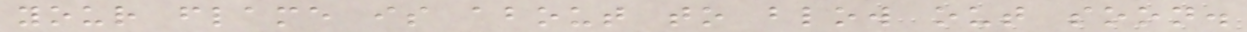your flame is about to blow out soon.
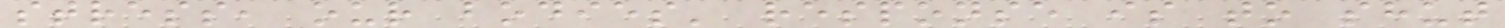stress, our bodies' response is to shut
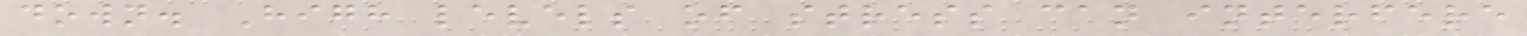down. High levels of stress can interfere
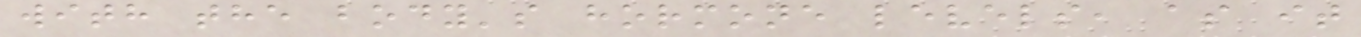with the body's hormone levels, as it
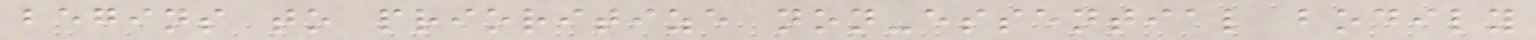begins to prioritize non-essential bodily
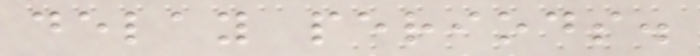delay periods.
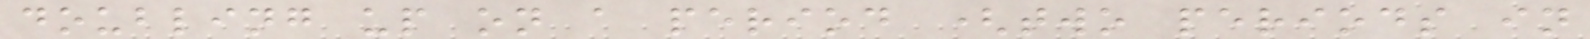doubling up on a period (two periods in
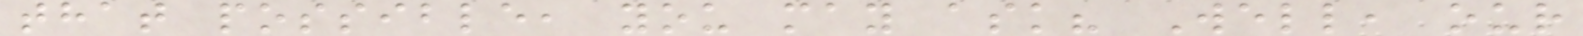that possible, you may ask? Well, our
